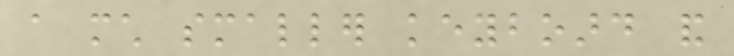a much smaller keyboard and
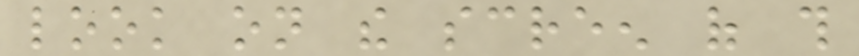look on the screen of this
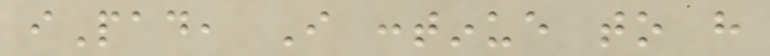iPad, I continue to have
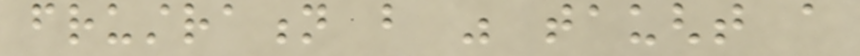frustration but was taught a
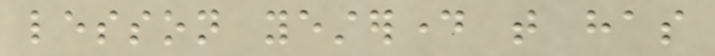lesson yesterday that has
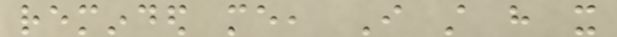reminded me, I still have it
